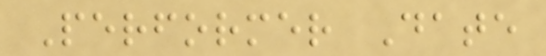Performer Date
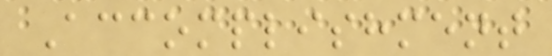Accomplishment
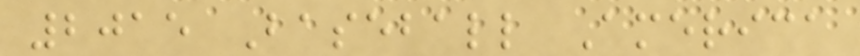2015 Baseball America
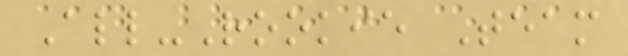All-Rookie Team
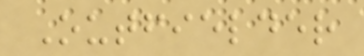Outfielder
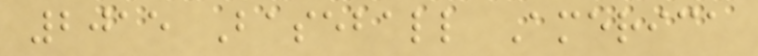2015 Baseball America
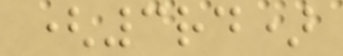(3rd)
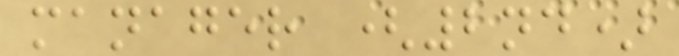manager (2nd)
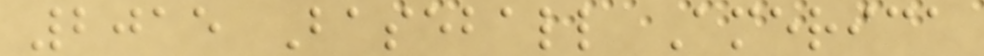2015 Baseball America
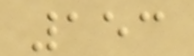153
